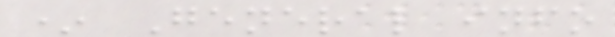* General info
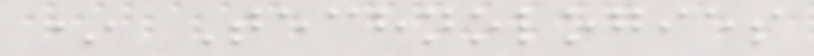* Technologies
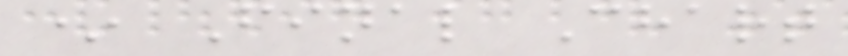* Final Chart
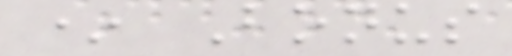* Bonus
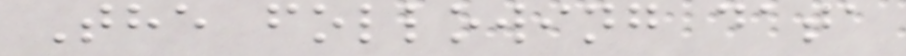The following data
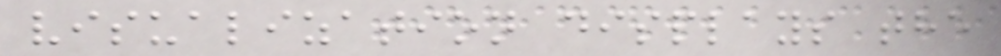visualization displays the
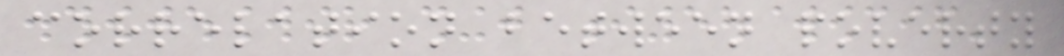correlation between poverty
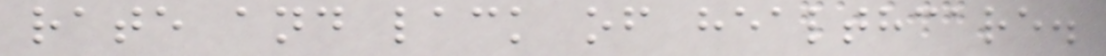rate and lack of healthcare.
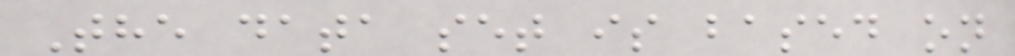The data set is based on
